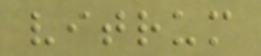vitrum
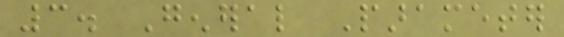3. General Parameter
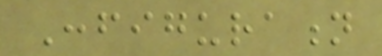Configuration
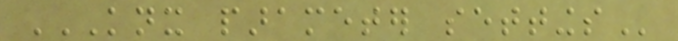KNX PARAMETER SETTINGS
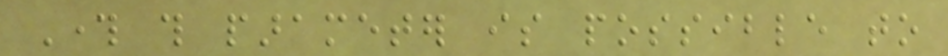Through this parameter is possible to
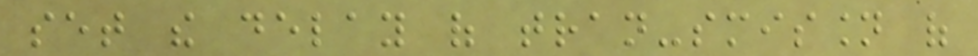set the delay of tran-smission of
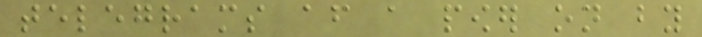telegrams after a power on by
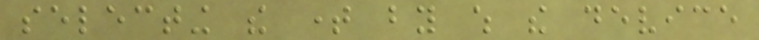selecting the time by which the device
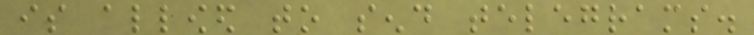is allowed to send telegrams.
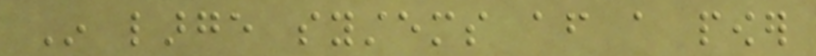In large systems after a power
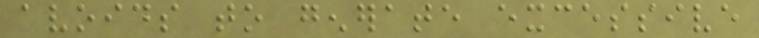avoids to generate excessive
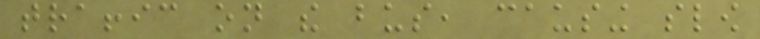traffic on the bus, causing slow
